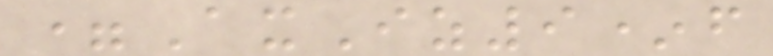=AxIz9*f
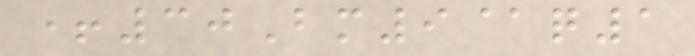+30Bm9@q1
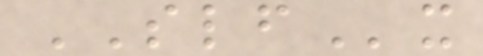SLFx
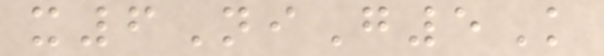x6NiG5K
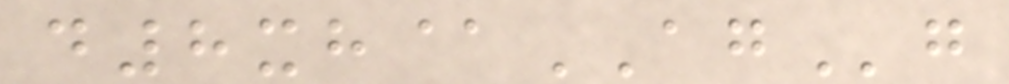d8xh@AGg
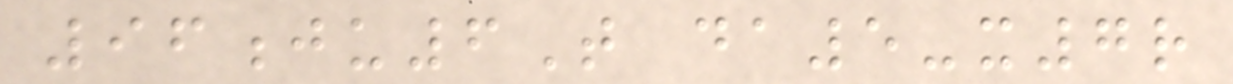96ju6T da5-x7r
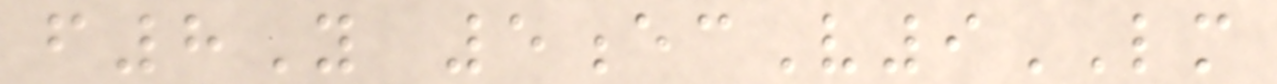f8Y 5ecV9LM
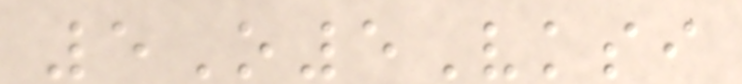5O5Vksi
